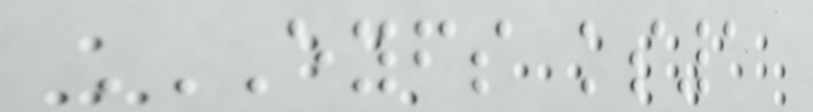EYFS KS1
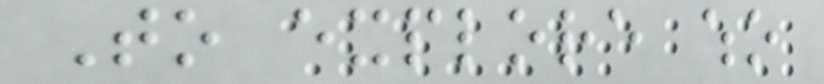To explore who
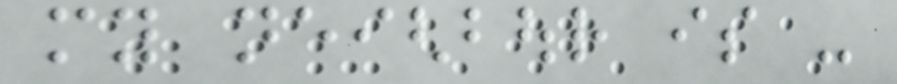my neighbour is -
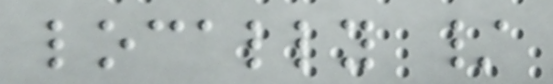locally /
